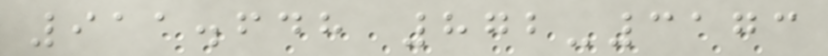911.648 872-3173
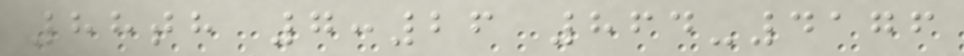88th 7:26 864-4176
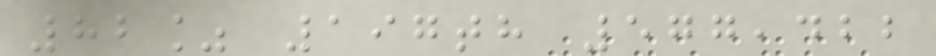82% 197th 577,422
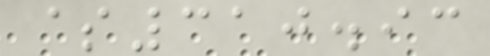$310.93
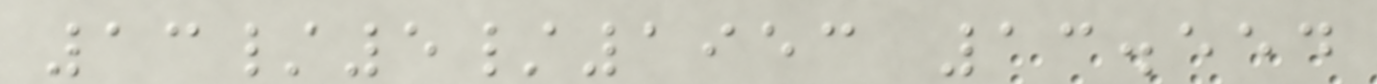13/5/1953 13.554
